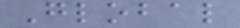Global
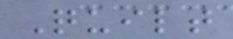Quilt
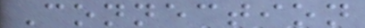Connection
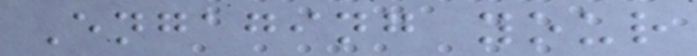Engaging your
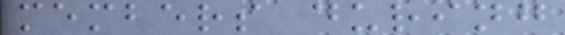members during
